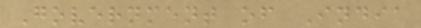Government of India
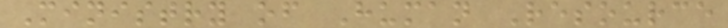Ministry of Human Resource
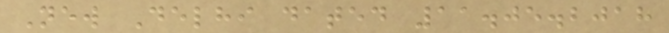New Delhi dated 11.05.2018
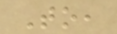To,
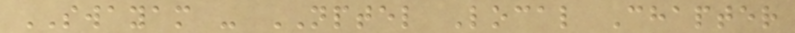SWAYAM - NPTEL Local Chapter
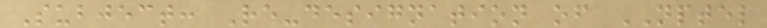Subject: Re-designation of NPTEL
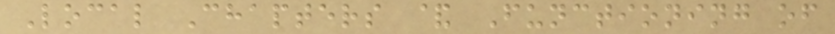Local Chapters & Functioning of
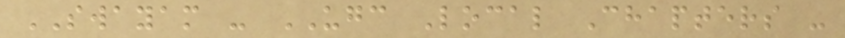SWAYAM - UGC Local Chapters -
